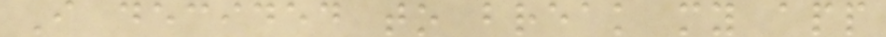I decided to break my app
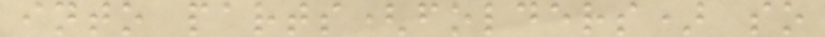into parts(folders) so
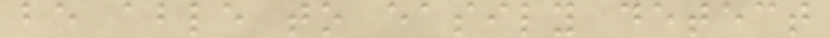be able to easily detect
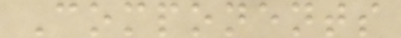Components
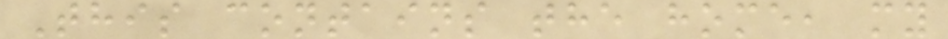This contains the home, my
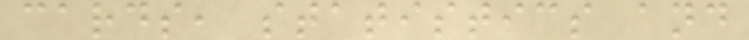cards, statistics and
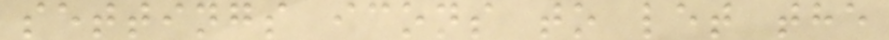settings icons to let the
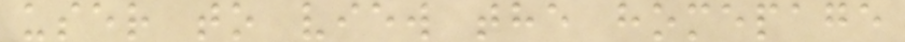user to view the homepage
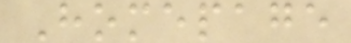Homepage
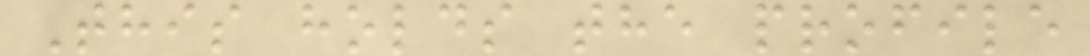This holds the profile
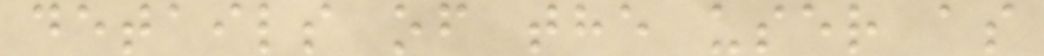details of the user as
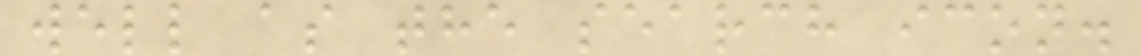well as the search icon.
